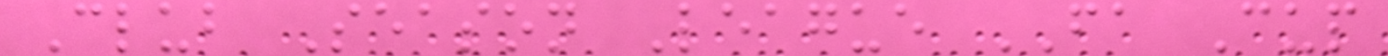Club Season League FA Cup
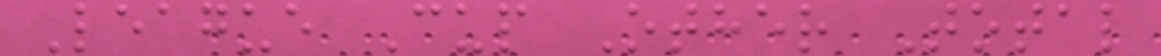League Cup Other Total
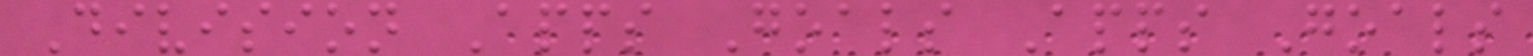Division Apps Goals Apps Goals
